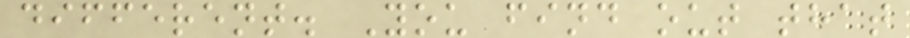different. You find out that
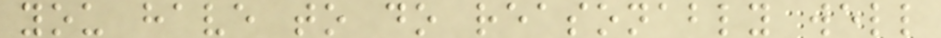you have to do reasonably well
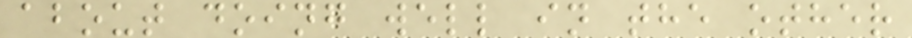about doing well in the other
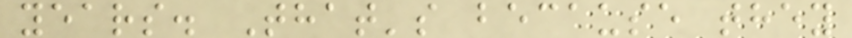years. That's because they
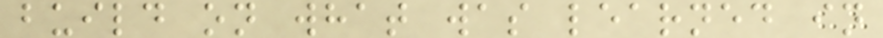build on what was learned in
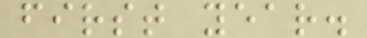first year.
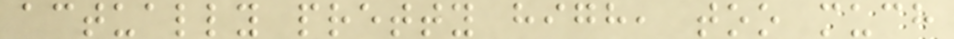actually pretty high, too much
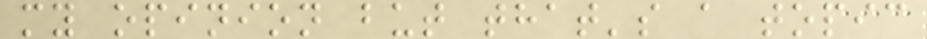my opinion but that's a topic
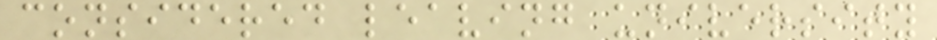considered leaving university
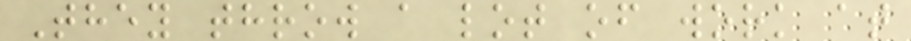They throw a lot of work at
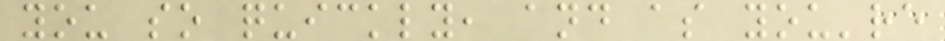you so quickly, and as you're
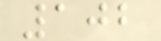102
